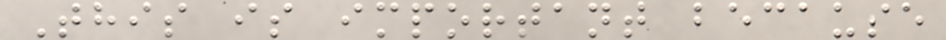This is important because
